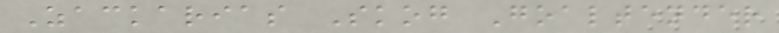Zackarias Skog Goaltender
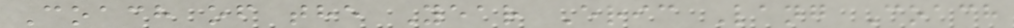Coach of the Year Eric Lang Coach
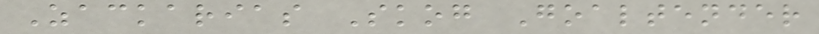Zackarias Skog Goaltender
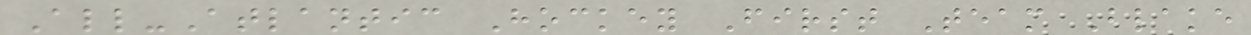All-Atlantic Hockey First Team Blake
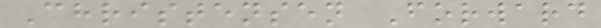Christensen Forward
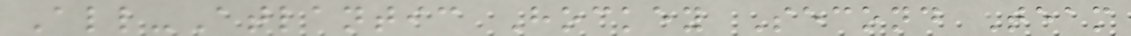All-Atlantic Hockey Second Team
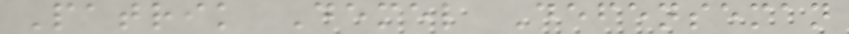Patrik Demel Defenseman
